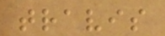travis
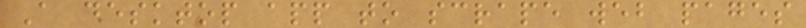A desktop app to scrape web pages
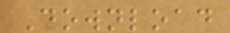Download
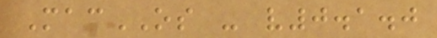MacOS - v0.1.0
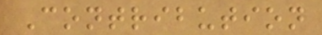Contribution
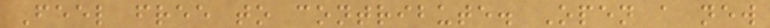Feel free to contribute. Open a new
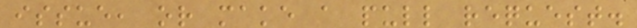issue, or make a pull request.
